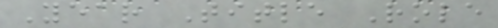Year Title Role
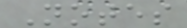Notes
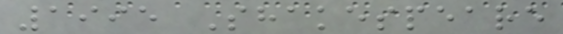1995 Shakespeare
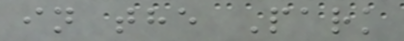in the Park
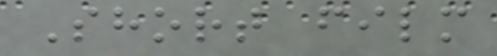Short film
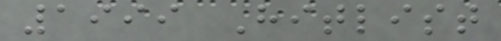1999 Hitlist
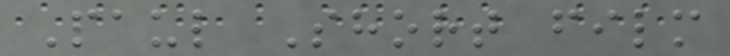Paul Short film
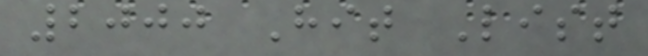2000 Hit List
